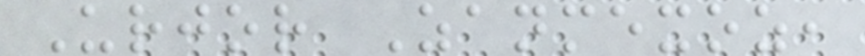Urjor Zanmexoz,
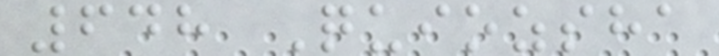648 Quiozsha
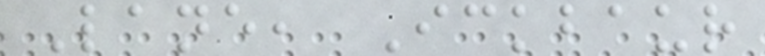Lane, Ickbaur
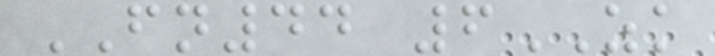FN44 6ZK
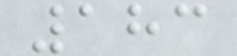183
